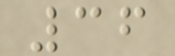36
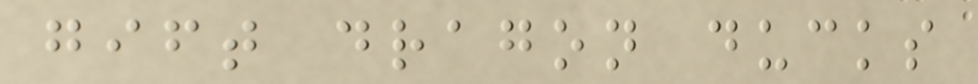gift dragon ducks
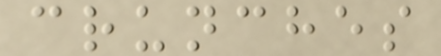crunches
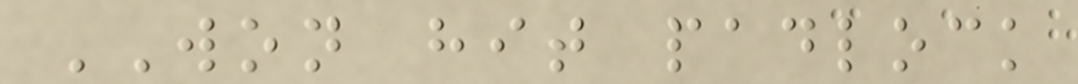WON hit padlock
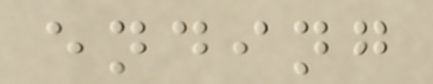ending
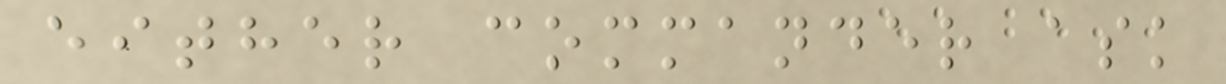either commander ask
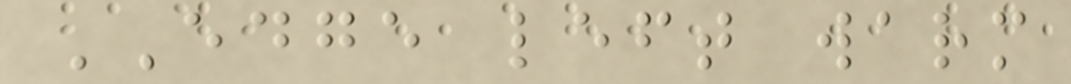EDGE left warm
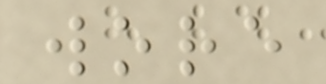wore
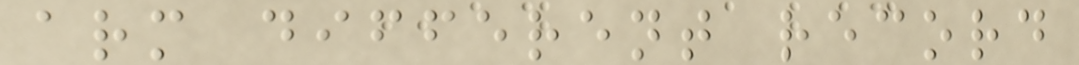arm different record
